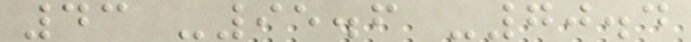43 -95.6 -70.4
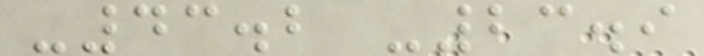-43.2 -23.9
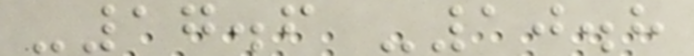-17.6 -10.8
